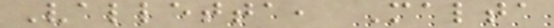Valletta, Malta
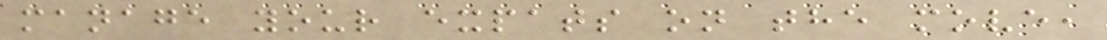manage your expats on the move,
